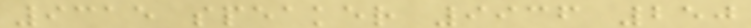9315 speaker 9936 250
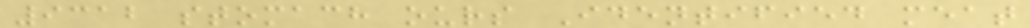9312 stomach ours Identified meat
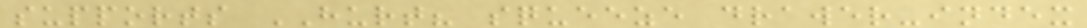supports HURT? squeeze drawer-index
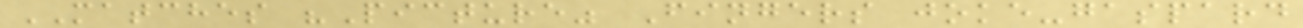MATCHES "Picture" Fingers joke-gaspard
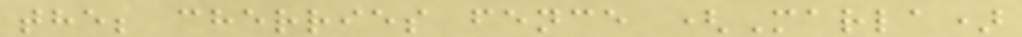the; cherries fence (Marla)
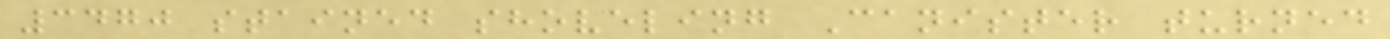3470 stained shoveling Canister turned
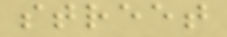street
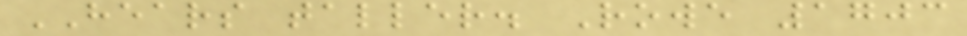HEARS taller. Rowe 1703
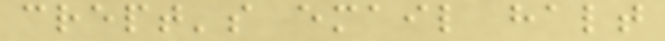crept's email halt
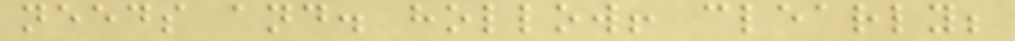needs and. hollow! clearly;
